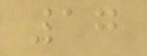17
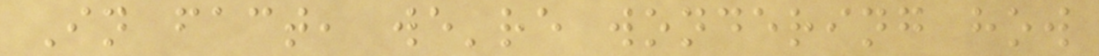In fact, we're wondering how
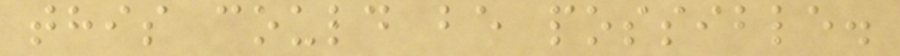this could be possible.
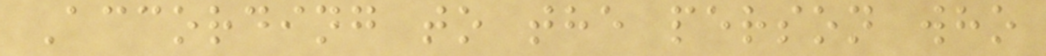According to the person who
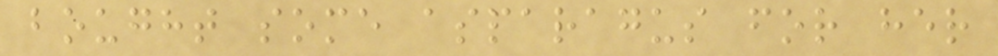bought some asparagus for her
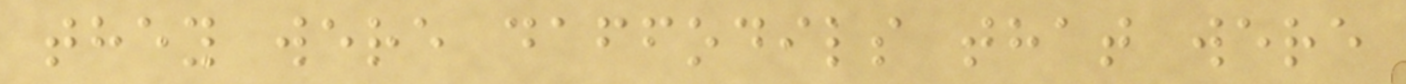they were daffodils that were
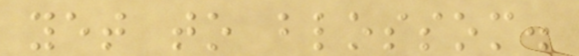yet to blossom.
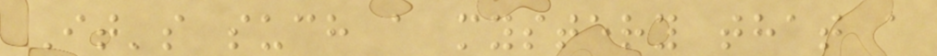It's such a mystery that a
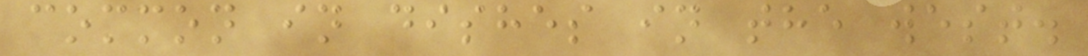common in dishes in the west.
